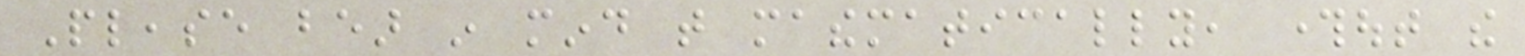Please bear in mind that mathematically, throughout the
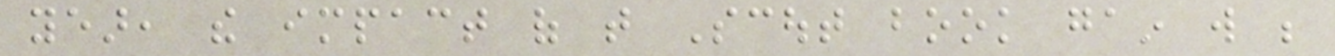year, the impact of that Scout book gain will be
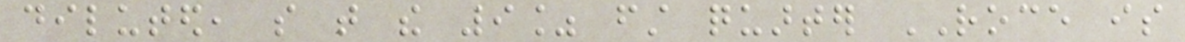diluted, so that the 9% first quarter ROCE is
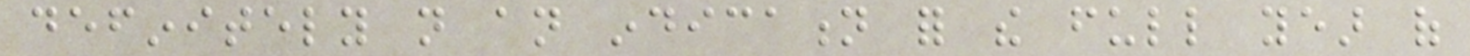definitely not an indication for the full year of
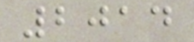2014
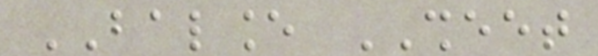BALANCE SHEET
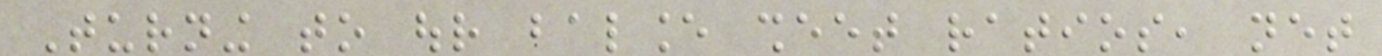Turning to our balance sheet ratios, net
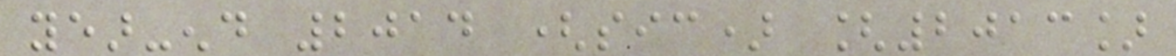year-end 2014 (sic) [2013]
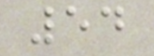54
